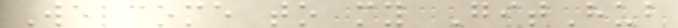Welcome to my GitHub
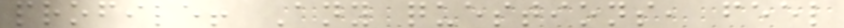profile! Any questions, feel
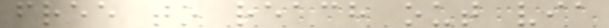free to reach out via
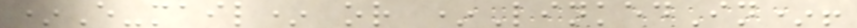*E-mail* or *LinkedIn*!
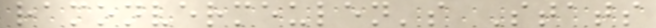ramonvermeulen's Stats
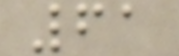61
